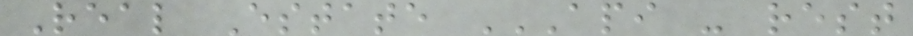Real Estate API - REST
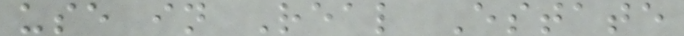use in Real Estate
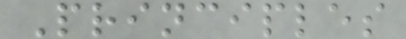Principles
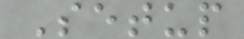Setup
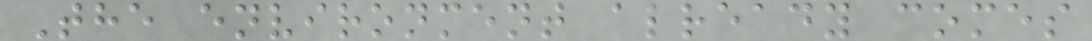The environment already comes
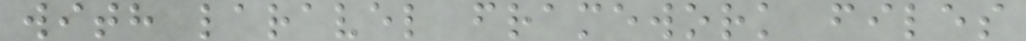with laravel framework files
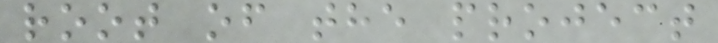root of the project
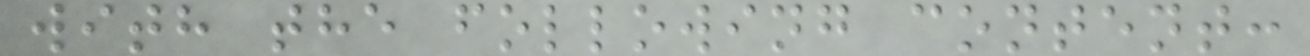with the following content:
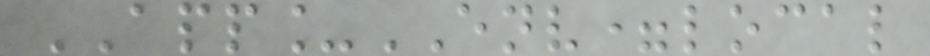APP_ENV=local
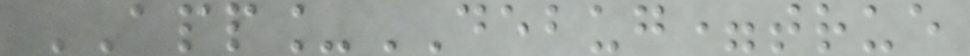APP_DEBUG=true
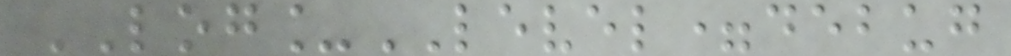LOG_LEVEL=debug
